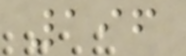196
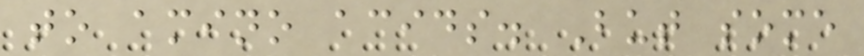to amino acids. But some
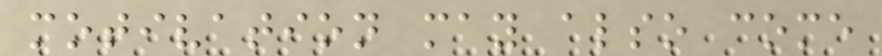motivation may also come
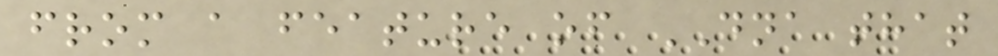from a feature of DNA that
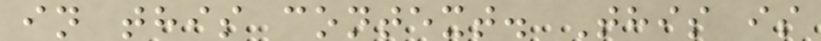in this context. This is
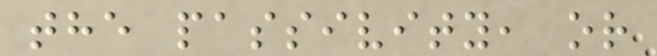the passivity, or
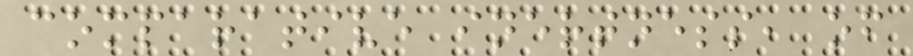comparative inertness, of
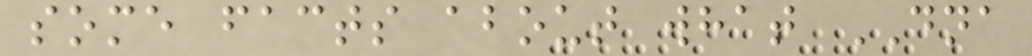some facts about what DNA
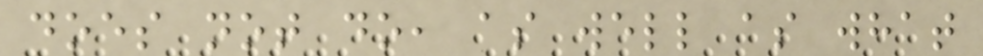does not do, as well as what
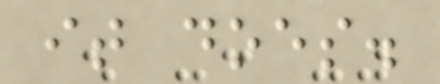it does.
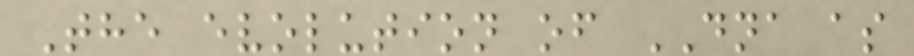The evolution of DNA as
